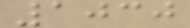1030
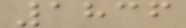1836
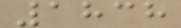1838
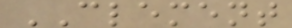CLEMENT
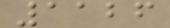1126
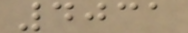4031
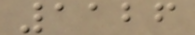1126
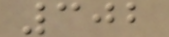302
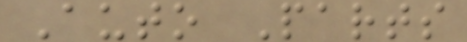Auto Parts
